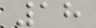18
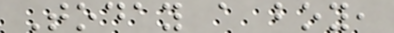Today a boy,
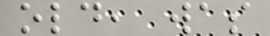old, was
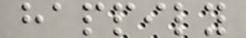happily
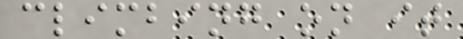climbing on it
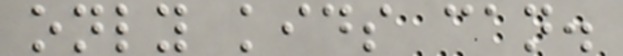only kids can.
